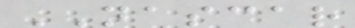NASCAR
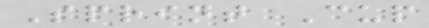Sprint Cup
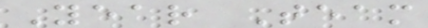Year Team
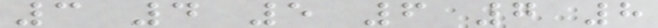3 4 5 6 7 8
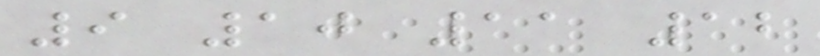9 10 11 12
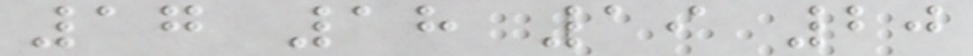17 18 19 20
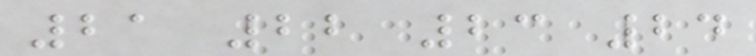21 22 23 24
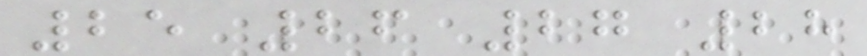25 26 27 28
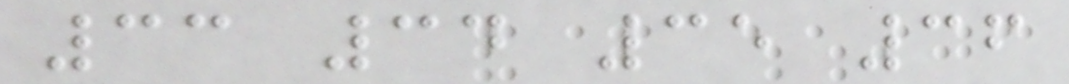33 34 35 36
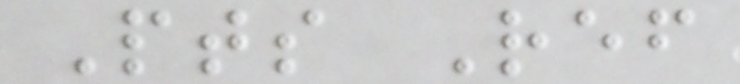Pts Ref
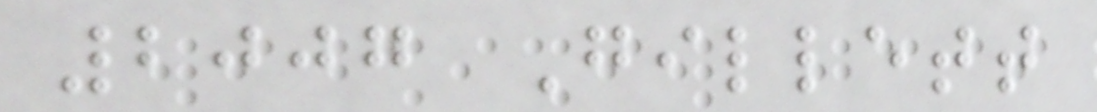2007 Gillett
